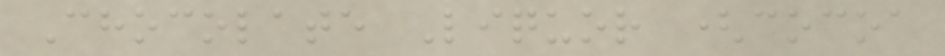Chocolate Liquor (cocoa
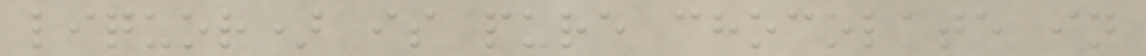liquor) is pure chocolate in
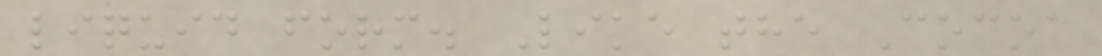liquid form. Like the Cocoa
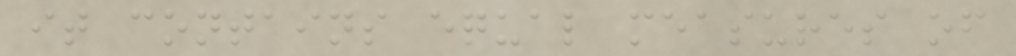it contains equal measures of
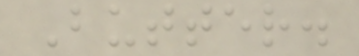Butter.
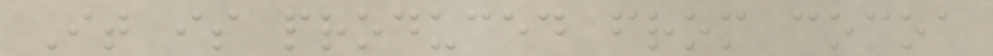It is produced from cocoa
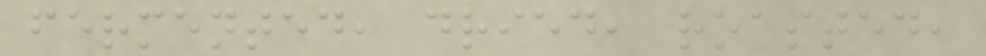fermented, dried, roasted,
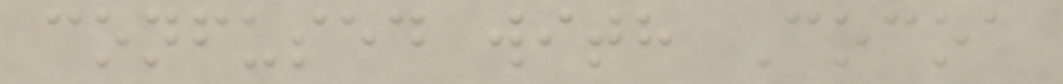confused with Cocoa
